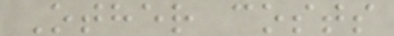Other costs
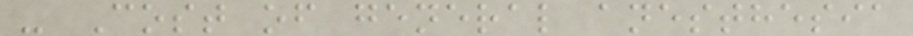- Cost of general anesthesia
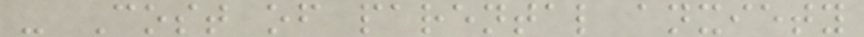- Cost of parental anxiety
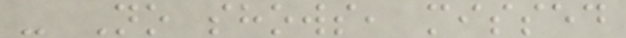- No shows, missed
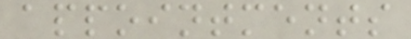appointments
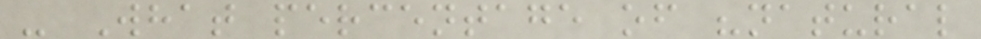- What percentage of "natural
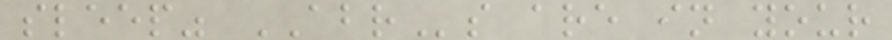sleep" ABRs are in your
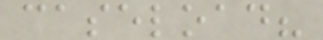caseload?
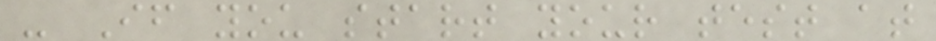- If you start your test at
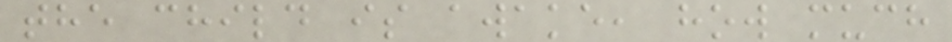the child is awake, how much
